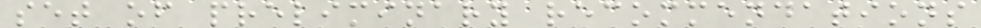set of preliminary recommendations
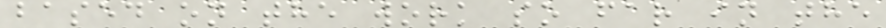based on the work so far in the
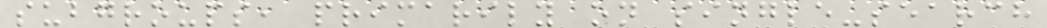subgroups, primarily on single-search
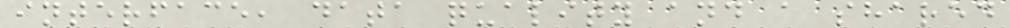interface, data quality and a shared
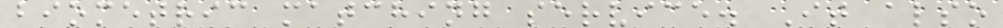biometric matching service. It also
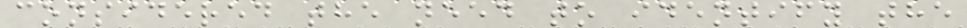considered the need to identify the
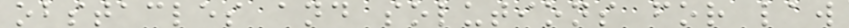obstacles and solutions for law
